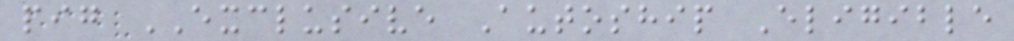pig EXCLUSIVE Autoship Eligible
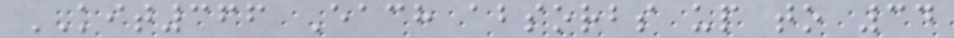KIT366 Each absorbs up to 34
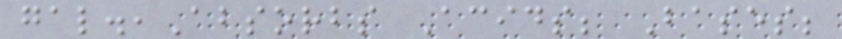gal.,Absorbs Acids; Bases;
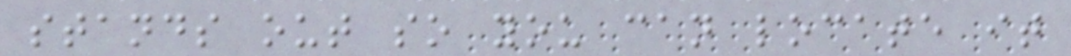stands out so you can locate it
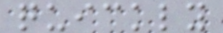quickly
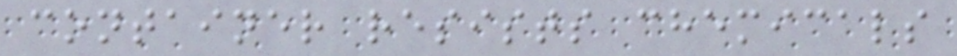container resists chemicals
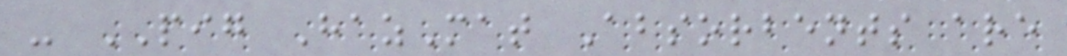- PIG HazMat Absorbents are
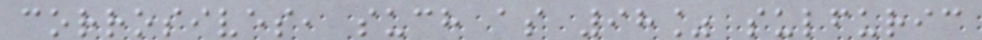corrosives, such as 98% sulfuric
